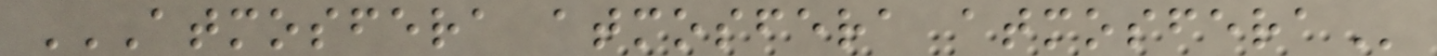ATMOSFERA ATMOSFERA ATMOSFERA
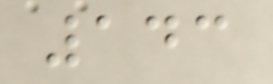143
